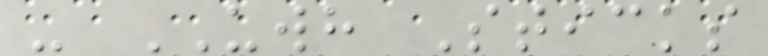- UWH Sticks
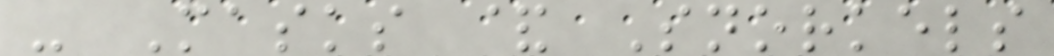- Masks & Snorkels
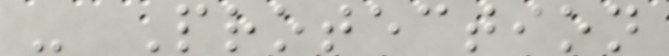- Protection
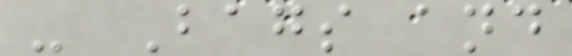- Bags and
